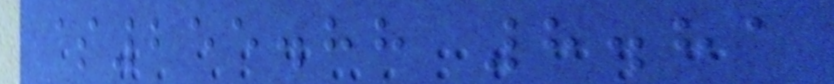$255.88 8.81
